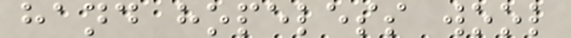hand hopeless wool
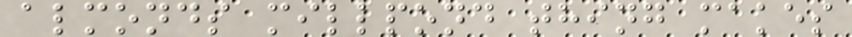almonds millpond thing makes
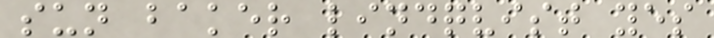sun baker lindqvist yes
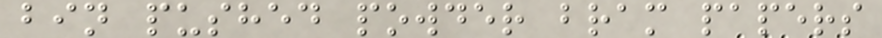bin pushed powder bram papers
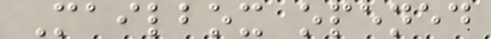Mailbox opened
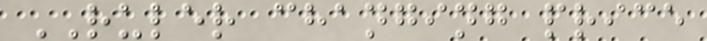RULER changing price
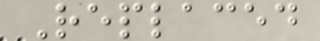Replaced
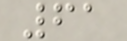61
